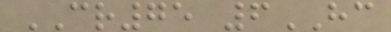CR75 6HC
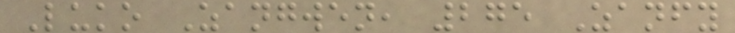Luko Zangwen, 275 Zanfy
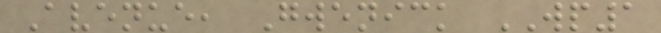Avenue, Gwenick WP1
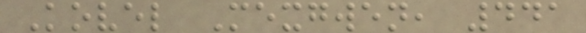Kovel Mexgwen, 441
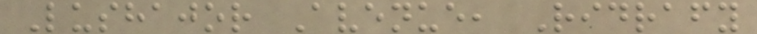Lushajor Avenue, Ridrafy
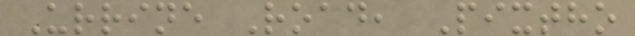Urrine Road, Pixtho
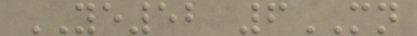YE52 6MN
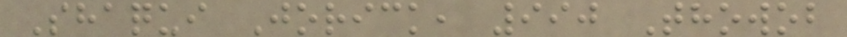Shaqui Jorick, 990 Thowob
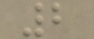2
